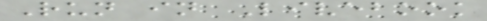Run in Livebook
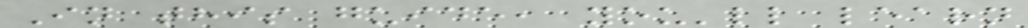In this guide, you'll learn
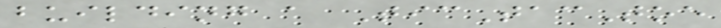building a TicTacToe
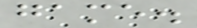game.
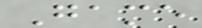Game
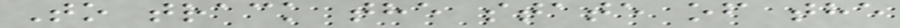To track the state of the
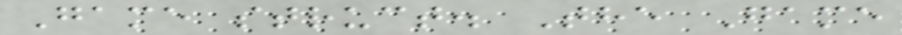Game struct. The Game
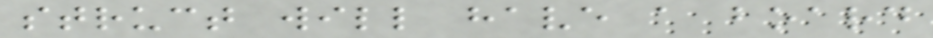struct will have a board
